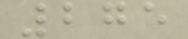275
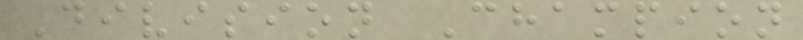Division Champion
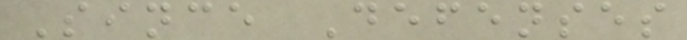Since Defenses
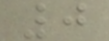0
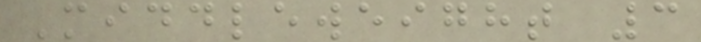Middleweight 3
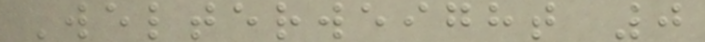Welterweight 0
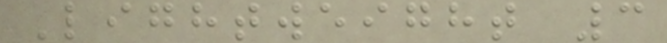Lightweight 3
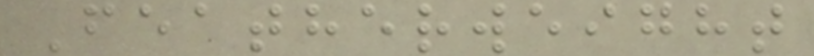Featherweight
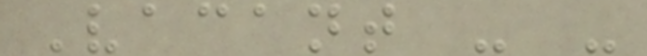Vacant - -
